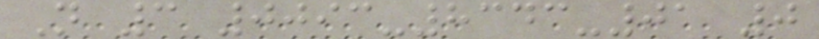N 3 0093-8343-01 0
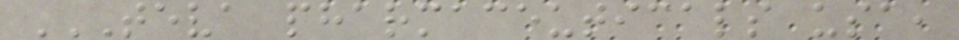TEVA PHARMACEUTICALS USA,
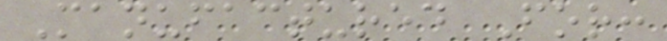Manufactured For:
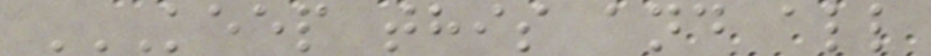KEEP THIS AND ALL
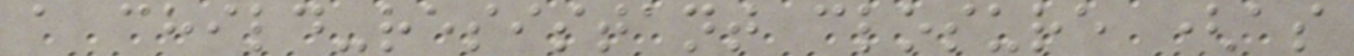a child-resistant closure (as
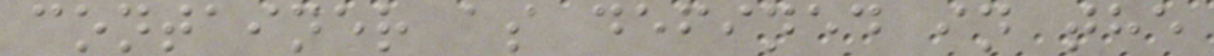container as defined in the
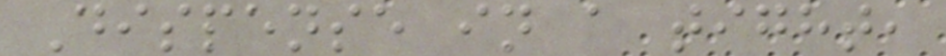Dispense in a tight,
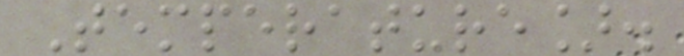Temperature].
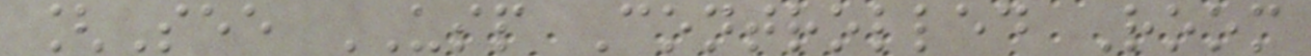[See USP Controlled Room
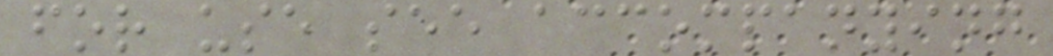for use see accompanying
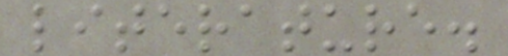literature.
